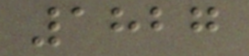1827
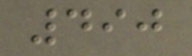490
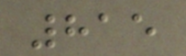815
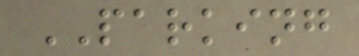PARKING
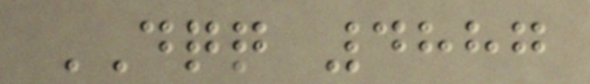DQQ 4887
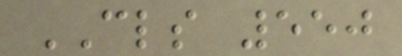CLS 550
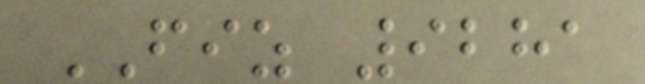FIZ 9281
